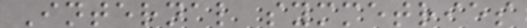Internal symmetries
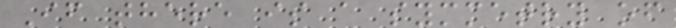If there is a symmetry of
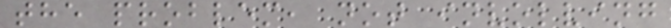the problem, not involving
